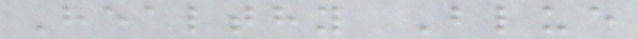Healthy Blue
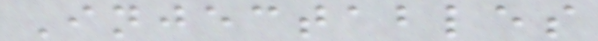Injectables
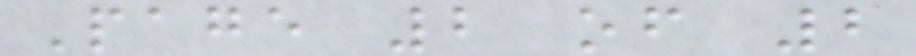Page 2 of 2
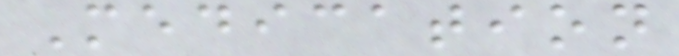Medication
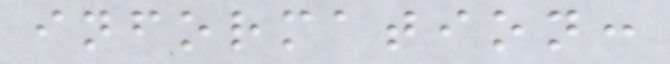information:
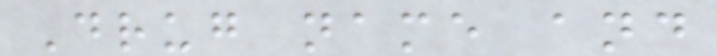Drug name and
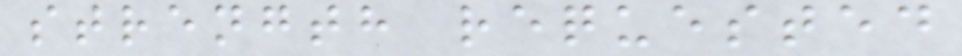strength requested
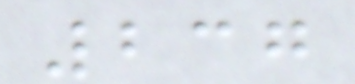237
